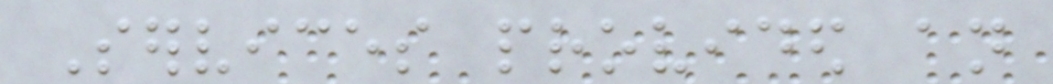Services provided an
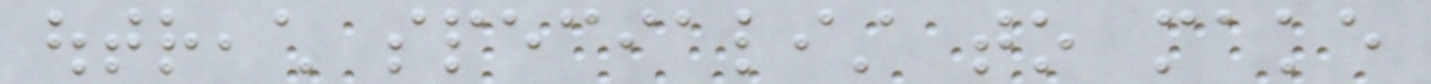outreach specialist to make
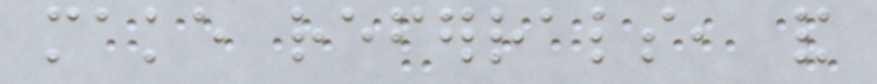make referrals, and
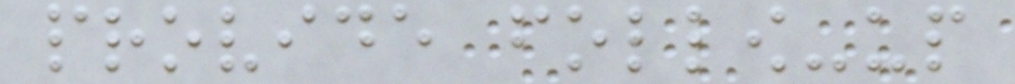provide follow-up
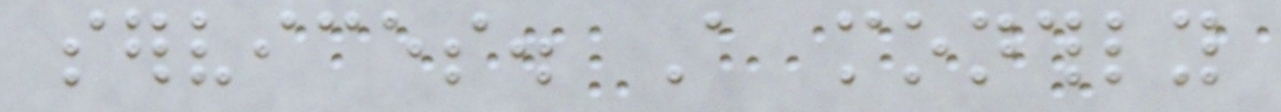services. A monthly
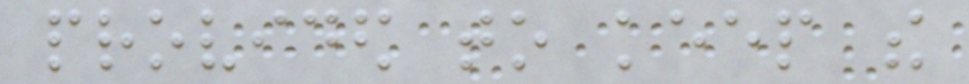provided to keep the
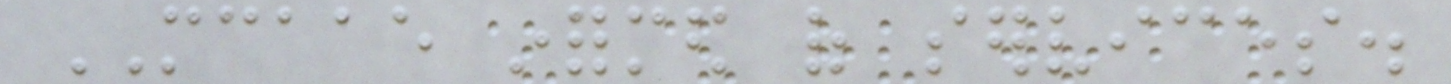MCAAE informed of services.
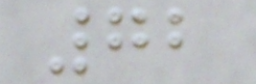72
